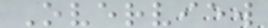Overview
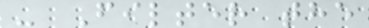- Filter the
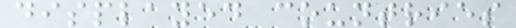displayed countries
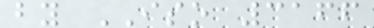by ISO 3166
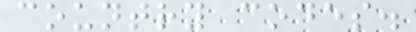country codes.
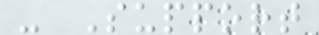- Support
